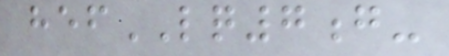hefLQ7g-
